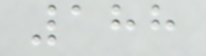188
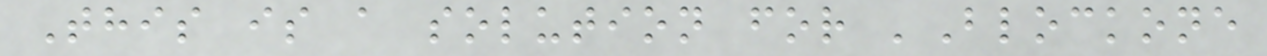This is a solution for 'Blockone
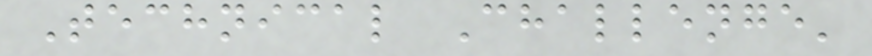Technical Challenge'
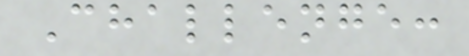Challenge:
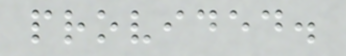provided.
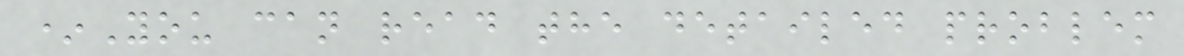*You can read the detailed problem
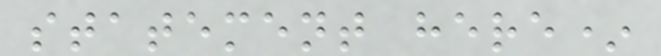statement here*
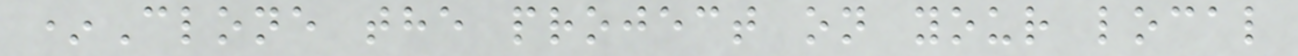*Clone the project on your local
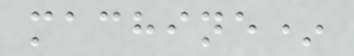machine*
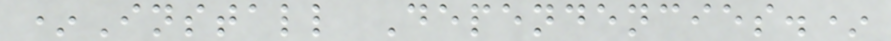*Install Dependencies.*
